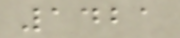1421
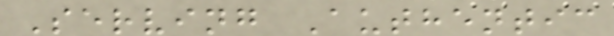Serving Authentic
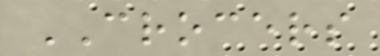CROCERS
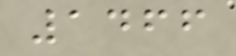1466
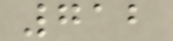712
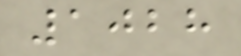1028
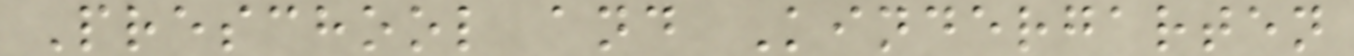Preschool and Kindergarten
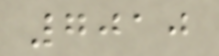7010
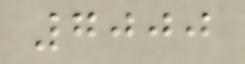7000
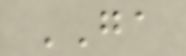GA
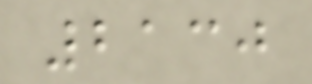2130
